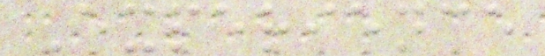Experience
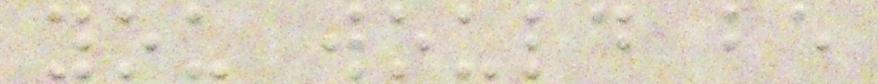you would be
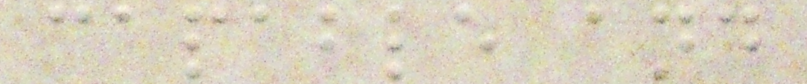capable and
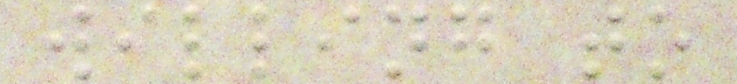willing to
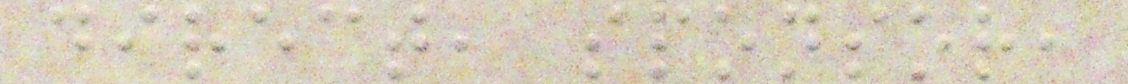direct, sponsor,
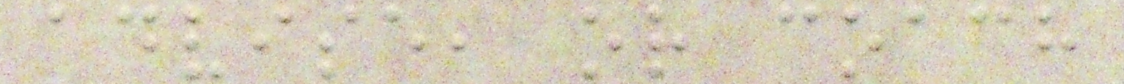advise, or coach
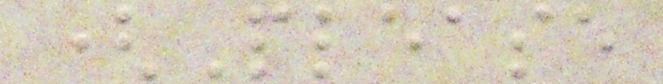(Please
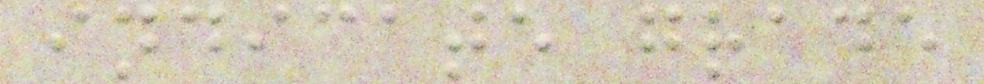indicate grade
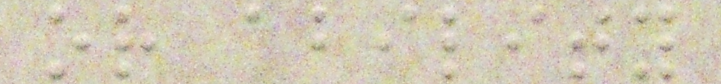or ability
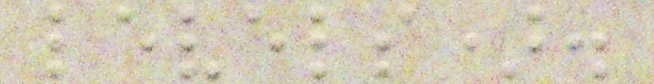levels).
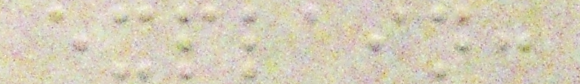explain:
